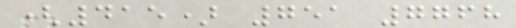(415) 751 7768
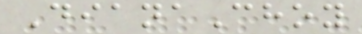DianaChoy
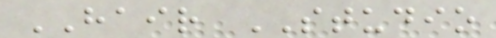HAIR STUDIO
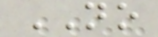NO
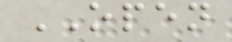OPEN
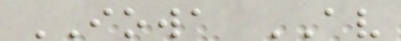IOWA AV
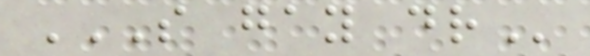S GAY DR
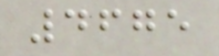4675
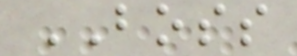BOSS
